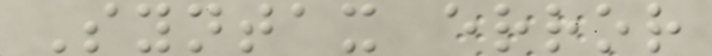Syntax error
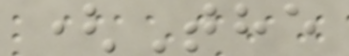(The
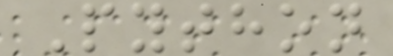Python
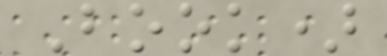Book)
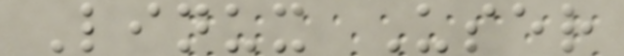Linux User
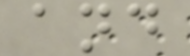and
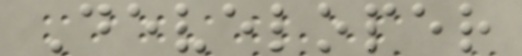Developer
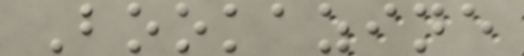Bookazine
